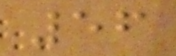56
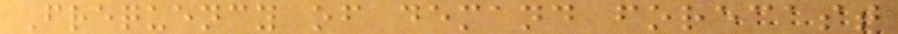Frequency of demand forecast
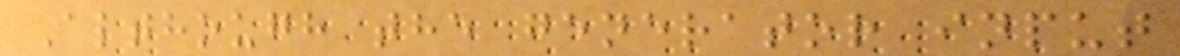Although the generator input
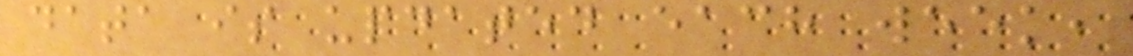data is updated each week,
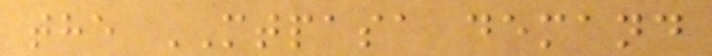the MTPASA demand
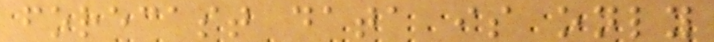forecast data is only
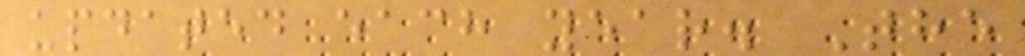updated each year. The
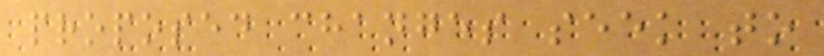proposed changes seek to
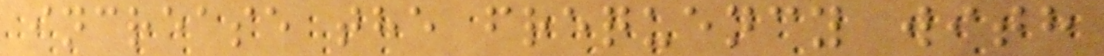increase the frequency with
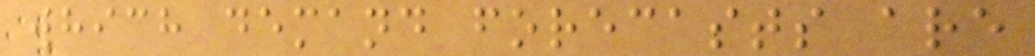which demand forecasts are
